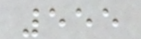555
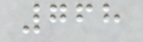768
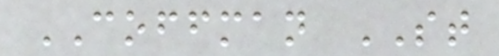COFFMAN ST
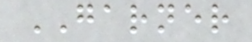GARNER
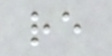re
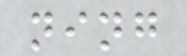ning
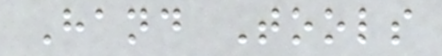Hand Tools
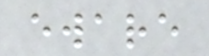eware
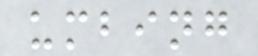umbing
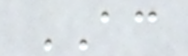AC
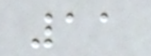11
